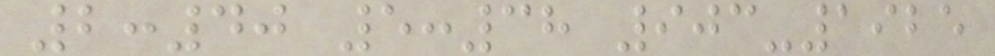2:40 5:38 903-1925
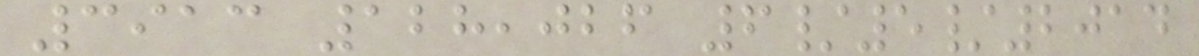3913 128,026 6/5/2014
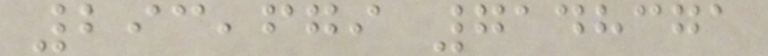293,679 7148371
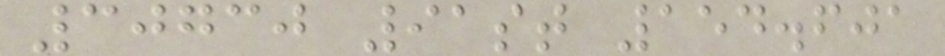30730 91st 154.601
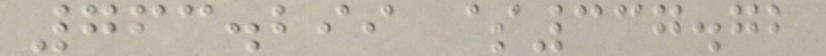763.299 $337.72
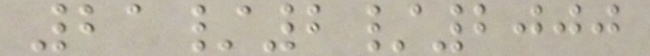21/2/2000
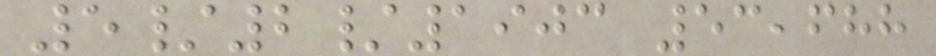5/2/1903 53,688
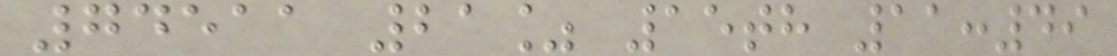74511 21% 15th 11:49
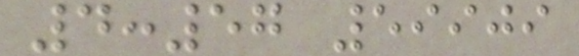4:57 59909
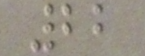22
